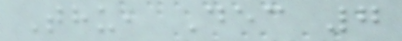Thu, Dec 7
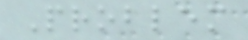Problem
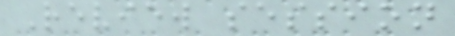Review session
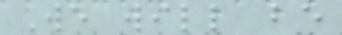We will be
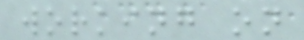working on
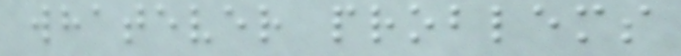whatever problems
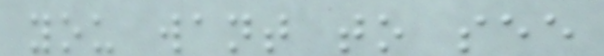you want to see
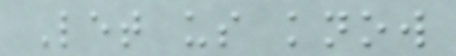Let us know
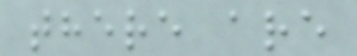there are
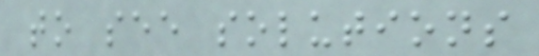to see solutions
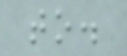to.
